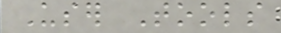User Tools
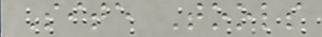Site Tools
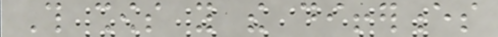This shows you the differences
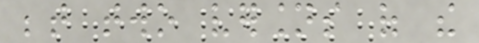between two versions of the
